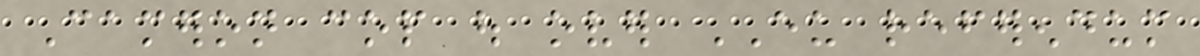Cameron cop out over EU referendum
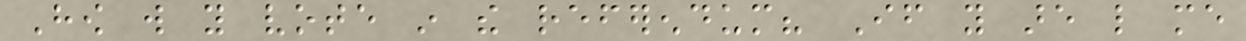How will you vote in the referendum? If you are like me
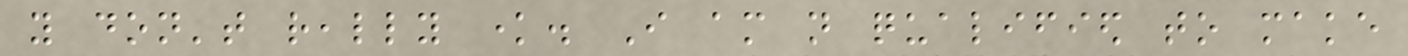you don't really know. I am not qualified to make
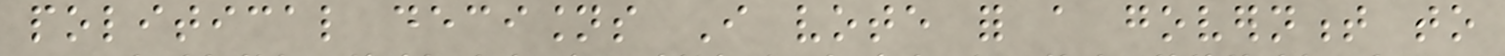political decisions I vote for a government to
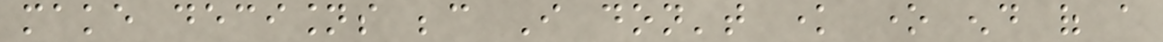make decisions because I don't know one end of a
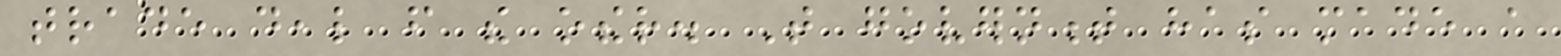trade deal from the other. That government has made a
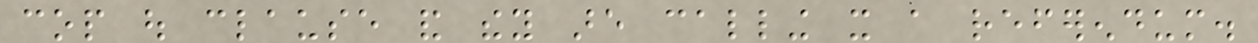cop out clause and they are calling it a referendum.
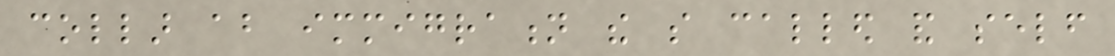collar about immigration the so called and self
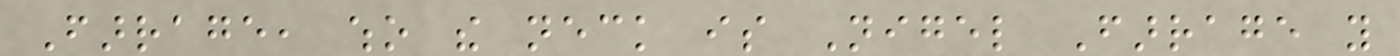Farrage, who the neck is Nigel Farrage you
